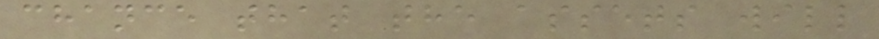chance that the assets will
